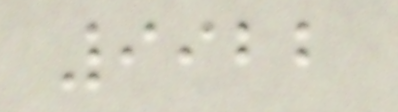9922
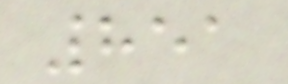851
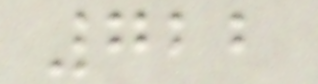722
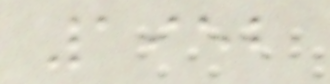1952
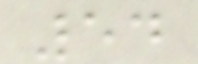54
